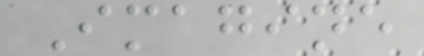Imagine
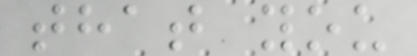that you
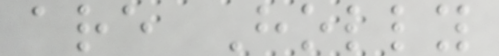are Holly
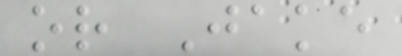or Jake
